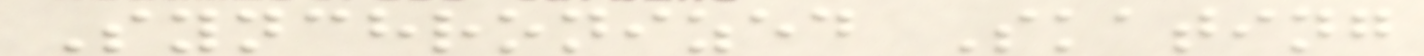Synchronized Skating
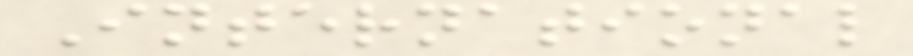International
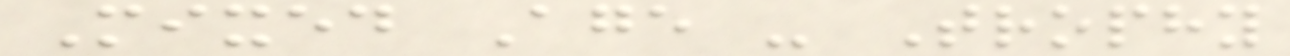Mixed Age - Trophy
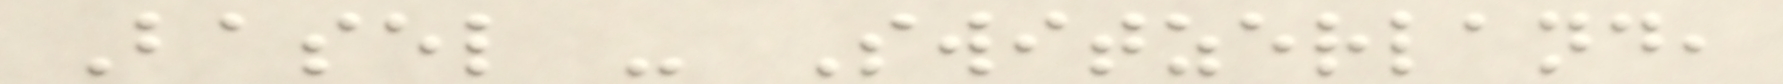Basel - Switzerland,
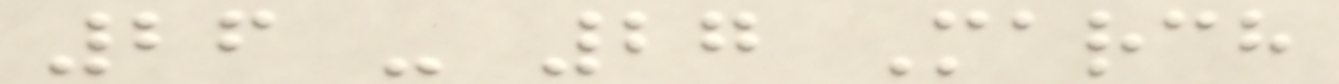26 - 27 March
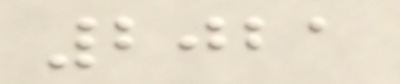2021
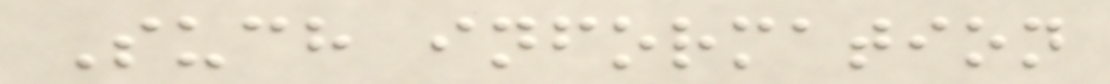Such information
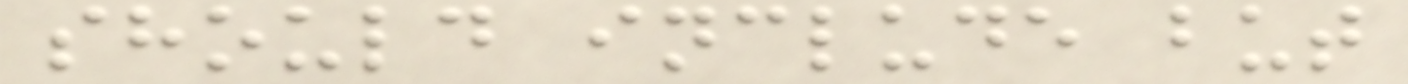should include but
